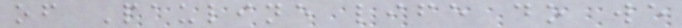of Pauline life do we
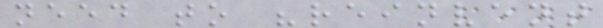need to "reinvent
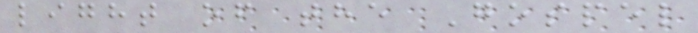light of the Gospel
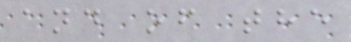and of the
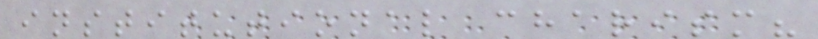institutional charism?
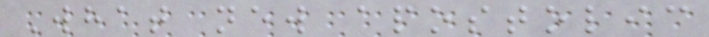What new apostolic
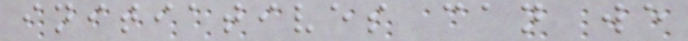initiatives can we
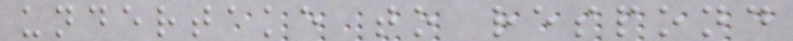undertake to respond
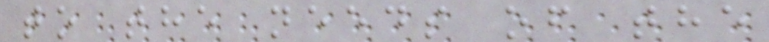to the needs of the
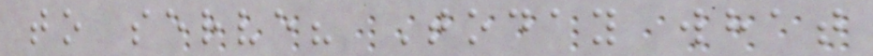to serve? Today what
